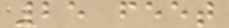25 feet
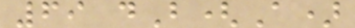69 dB(A)
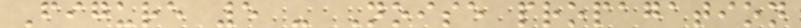Figure 5 - Noise propagation
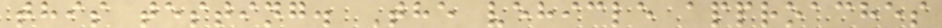this testing. The vehicle approaches
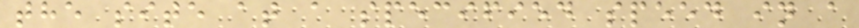the site at a specified speed in a
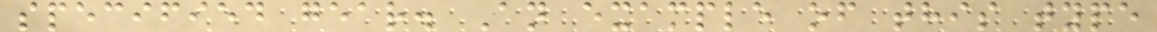specified gear. An example of this type
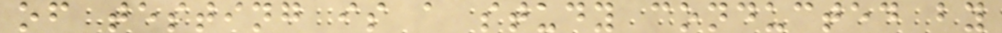of testing is a study conducted by
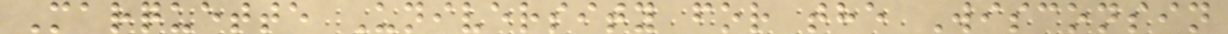Marquette University for the Wisconsin
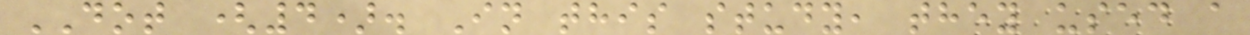DOT (4). In this study, they used a
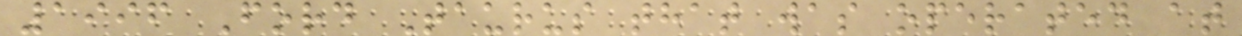1996 Ford Taurus that was operated at
